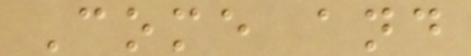Come and
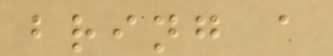bring a
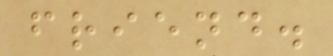friend.
